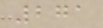271
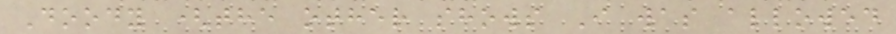Doody (the other shows I was allowed
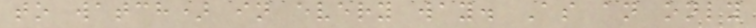to watch) in every way. As an only
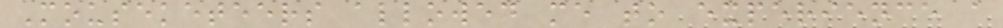Mouseketeers allowed me to experience a
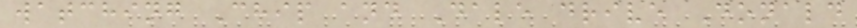watching Chip and Dale drive Donald
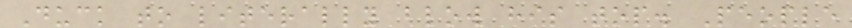Duck to literally blow his top. People
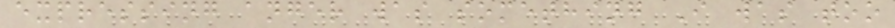expressing anger was something I was too
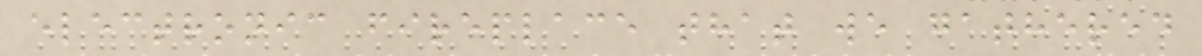electronic fireplace that we gathered
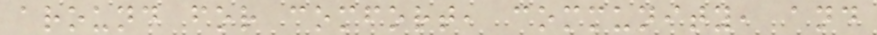around for comfort, community, and
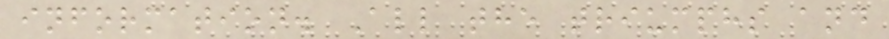information. All the triumphs and
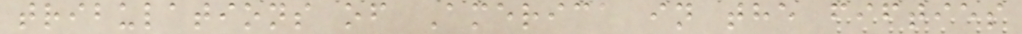tribulations of America in the fifties
